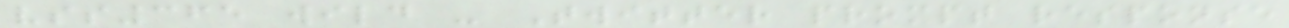vss365 wild - Twitter prompt response
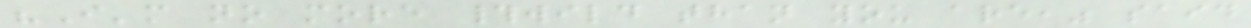"I'm no more #wild than you are," said
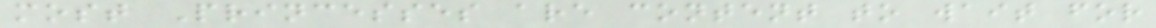most Princesses are content to wait for
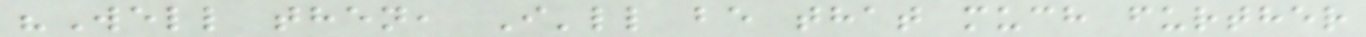"Well then, I'll be that much further
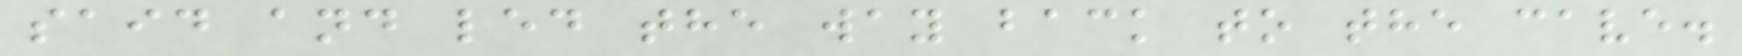said and led the way back to the cave.
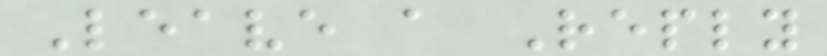Leave a Reply
